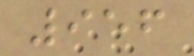956
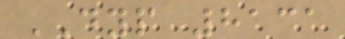DYP 8131
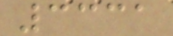3331
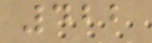422
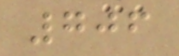706
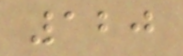120
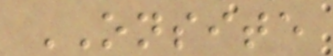ONSITE
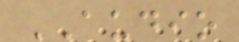AUDIO
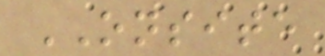ONSITE
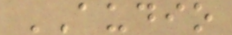AUDIO
